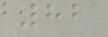82
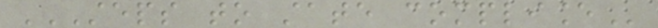STEPS TO STATE COMPLIANCE
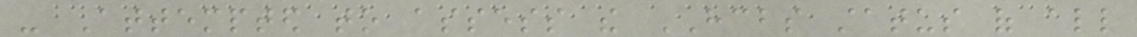- Attempted to assess the HCBS status of all
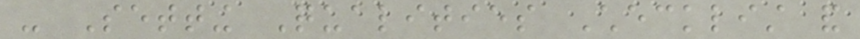- Setting Qualities Checklist and
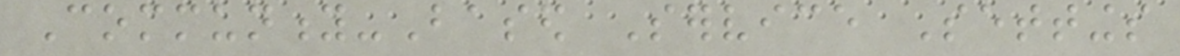Community-Based Service Settings
